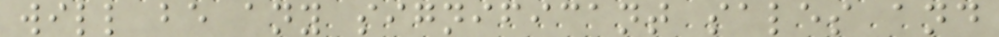will be any significant sales and
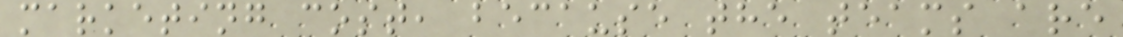marketing cost, because the teams are
